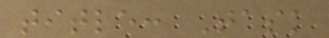title: Task
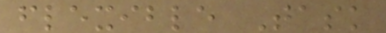flexible Task
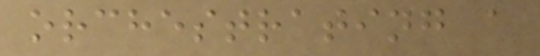orchestrating a
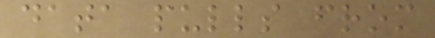data pulls from
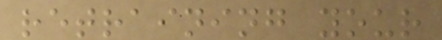retraining your
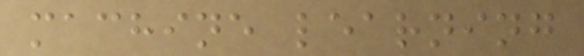machine learning
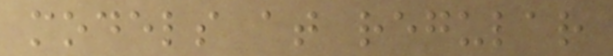models at regular
